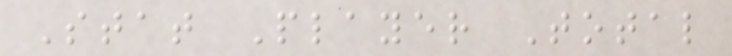Stat Player Total
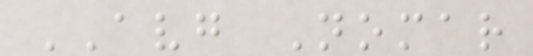AVG Nomar
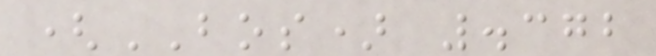(BOS) .372
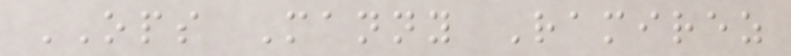OPS Manny Ramirez
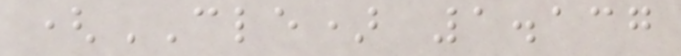(CLE) 1.137
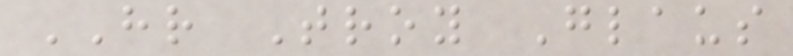HR Troy Glaus
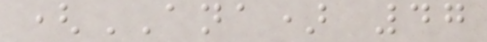(ANA) 47
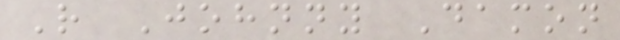R Johnny Damon
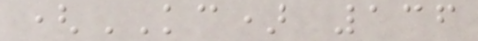(KC) 136
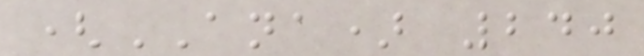(ANA) 240
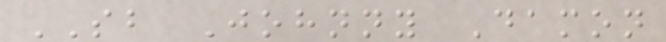SB Johnny Damon
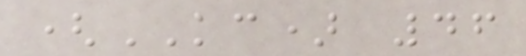(KC) 46
